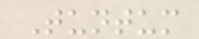Tuntum
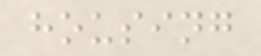housing
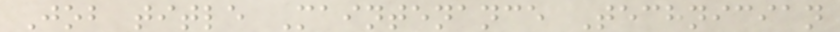Job title Maintenance Technician
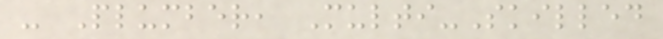- Plumber, Multi-Skilled
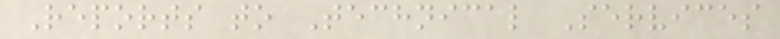Reports to Technical Services
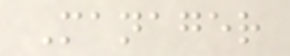Manager
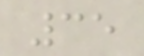35
